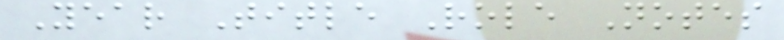Year Title Role Notes
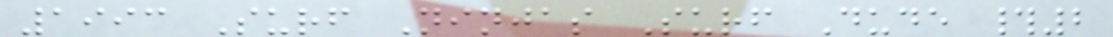1993 Surf Ninjas Surf Dude #2
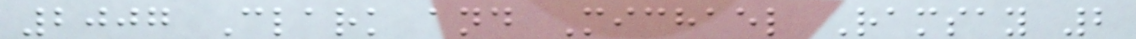2007 Clark and Michael Ramsay 2
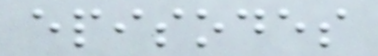episodes
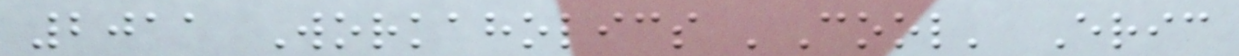2011 Workaholics 'Cool' Eric
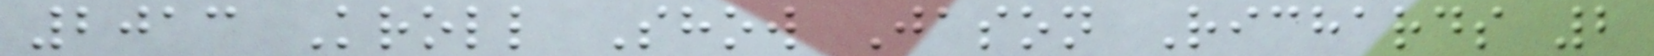2013 Kroll Show Jason Richards 2
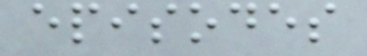episodes
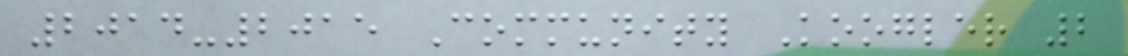2014-2015 Community Koogler 2
